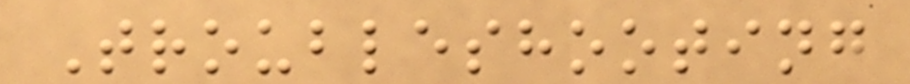Troubleshooting
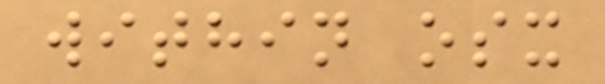within osx
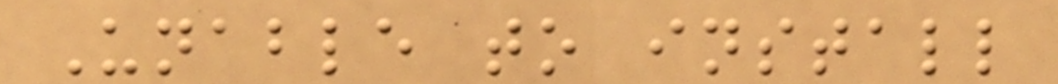Unable to install
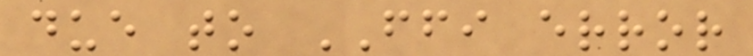due to FFI error
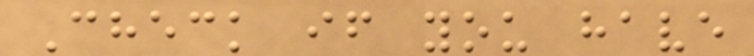Check if you have
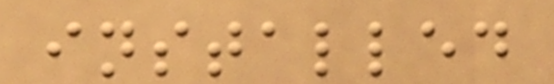installed
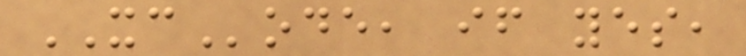XCode, if yes,
